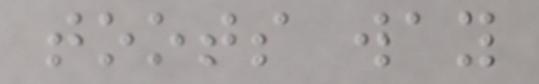toots way
